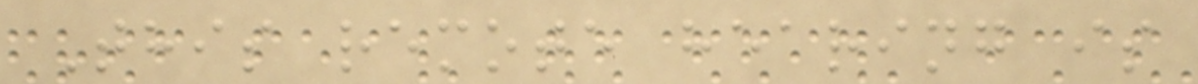This remote hearing is
